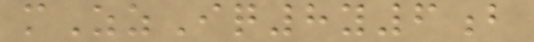mZzIq8y6b
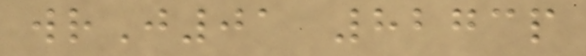wrJ01 8273p
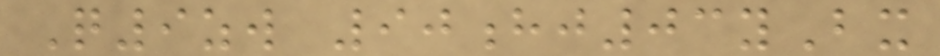Q9zw 90hj03yBx
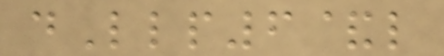dLlp6&l
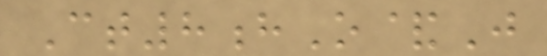Ct8hO&J
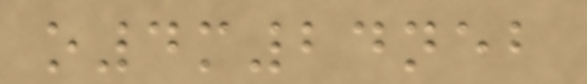o4m24neb
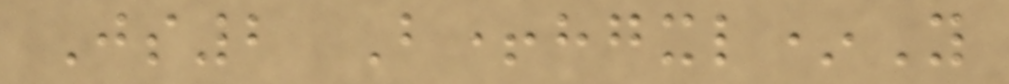Js2 B+hgxl*Y
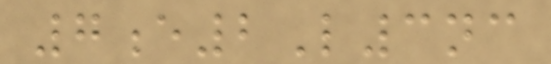7e2L3nc
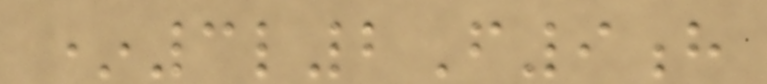*3l2F9h
